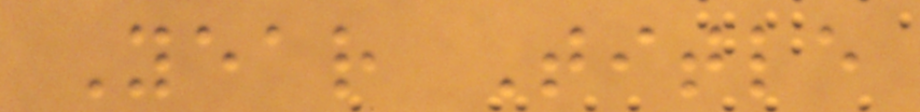Year Title
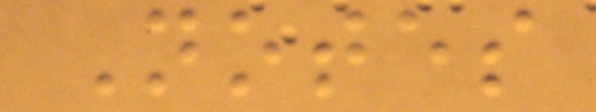Notes
